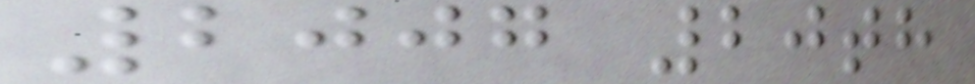2007 20th
